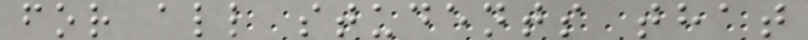for all students that
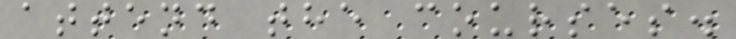attend the courses.
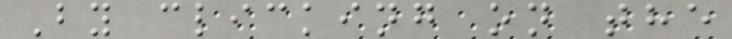By clicking on the
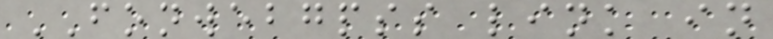FONWEBGPSS link in
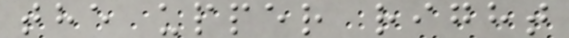the upper right
